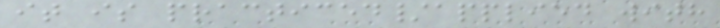it is practiced/applied with
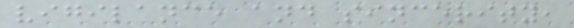vigilance and sincerity,
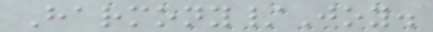Harmony/Joy.
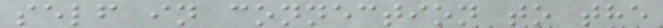self in connection to the
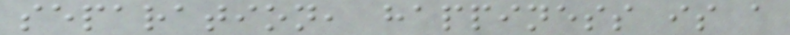separation, happiness is a
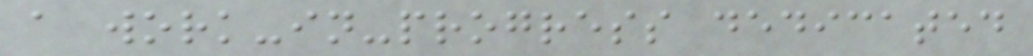a work-in-progress dedicated
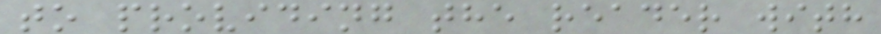to providing the reader with
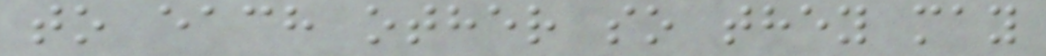to each other so they may
